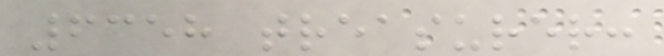6358 treasurer:
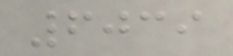6039
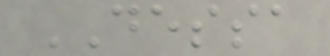DESSA
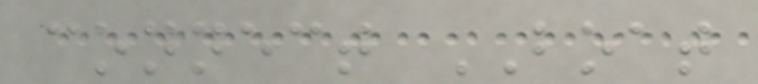connect BOAT
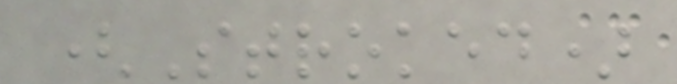(Stroked)
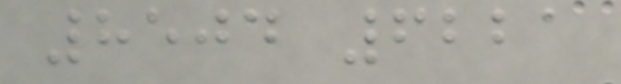8504 6221
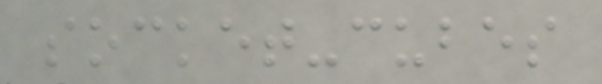socket-cubes
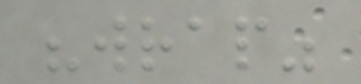"wrap"
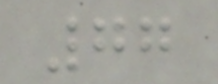77
